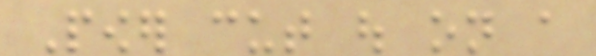Power cut out on a
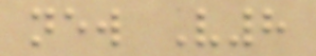new V8
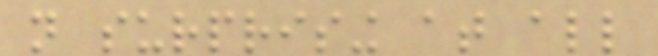not surprising at all
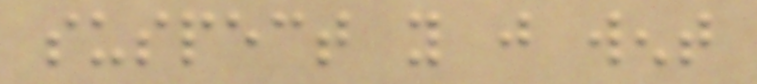suspect you just went
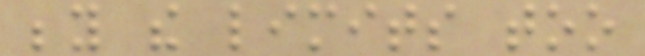beyond the limits too
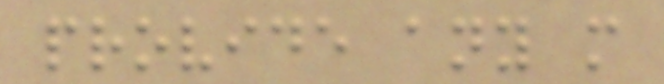provide any more
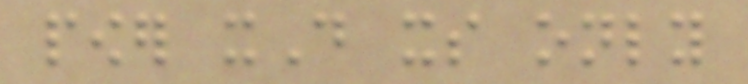power xD its only
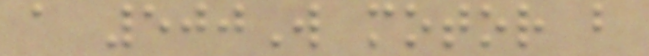a 500W motor but
